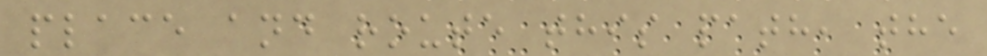place and route this path, the
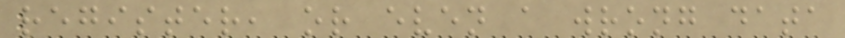register, or even a wrong data
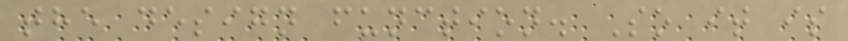the design function. So it is
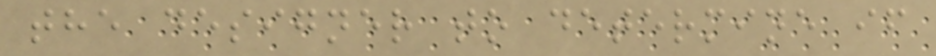the designer to determine if
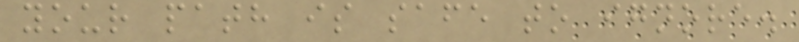your path is safe to ignore.
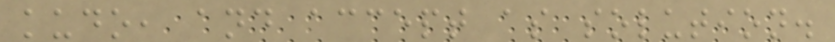kudo, and accept as solution.
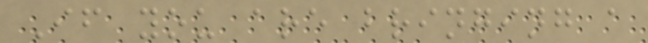If you are bringing a
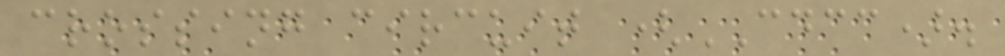crossing circuit (CDCC).
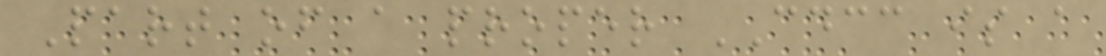Part of a proper CDCC is a
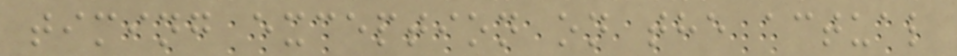timing exception on the actual
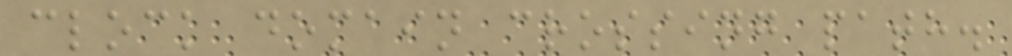clock domain crossing path.
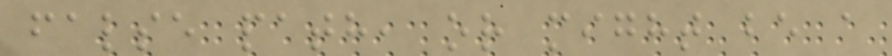false path, or might be a
